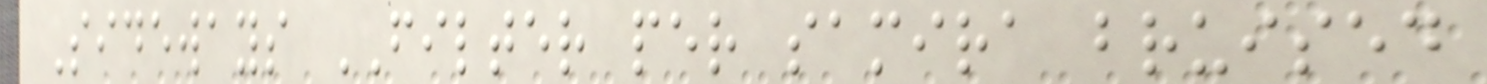Sideways FILTER per samira bruised
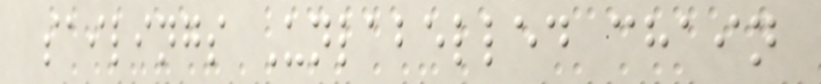sailings Unlabelled chain
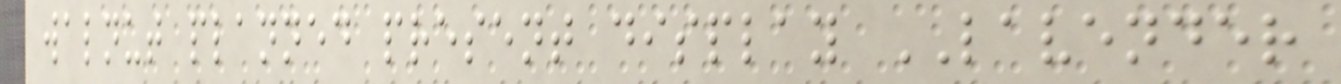walnut planned present display LAVENDER
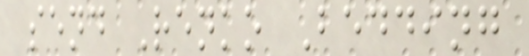send Renko Bedding
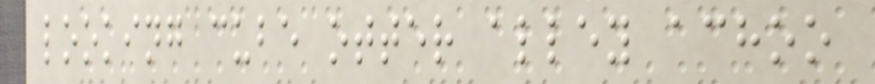looking cube otter alley achoo
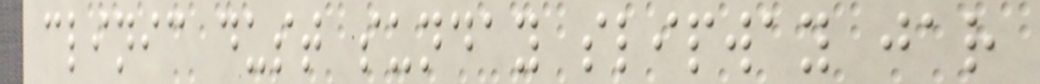clinic dust sunday slipway jar
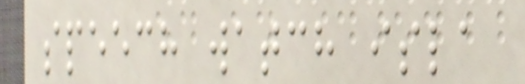speech watch isla
